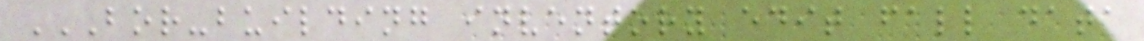BOR-BUILDING INVENTORY EDIT FALL DATA
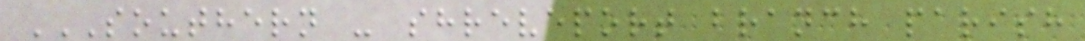SOUTHERN - SHREVEPORT BRANCH PARISH
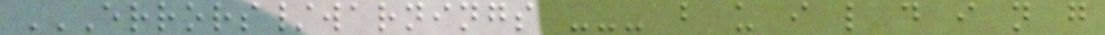ERRORS/WARNINGS --- B U I L D I N G
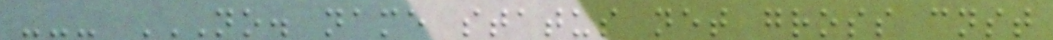--- NO. NAME STATUS NET GROSS CNST
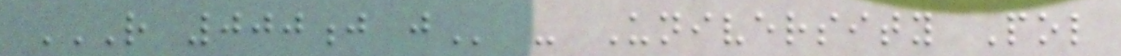R 000J J - University Pol
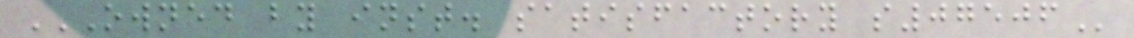OWNED BY INST. SATISFACTORY S07506
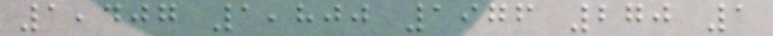1,407 1,800 1976 270 1
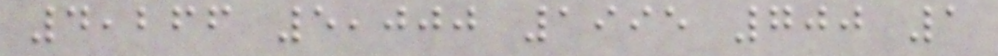4,266 5,000 1995 700 1
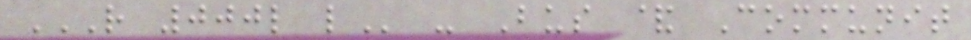R 000L L - Bus & Communit
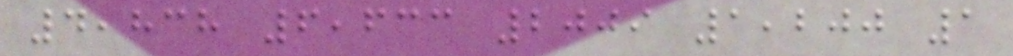4,838 6,633 2009 1,200 1
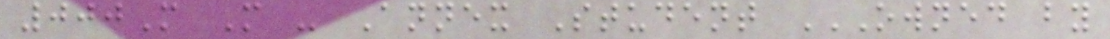000M M - Annex Student OWNED BY
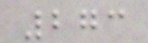273
